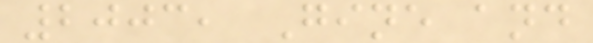2003, Gine and
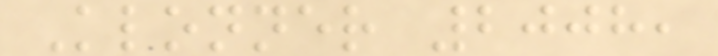Klonner 2008,
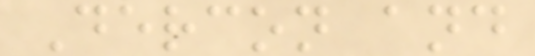Dercon and
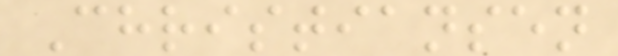Christiansen
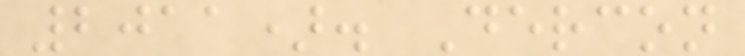2011). Dercon
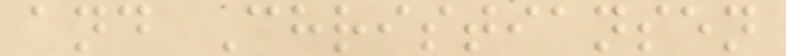and Christiansen
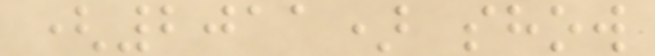(2011) show
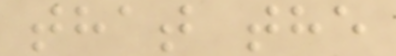that the
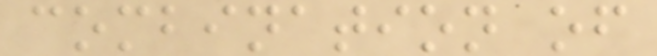combination of
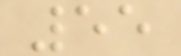55
